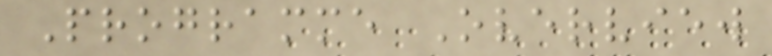Programme Overview
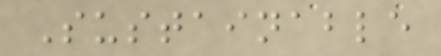Sustainable
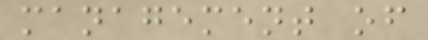management of
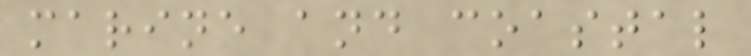marine and coastal
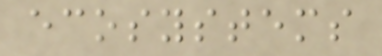ecosystems
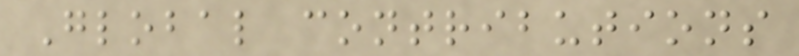Global contributions
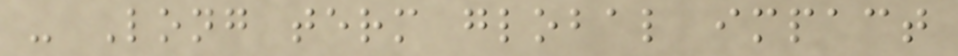- Long term global impact
